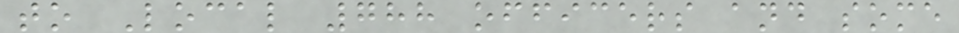to Local 788 officers and some
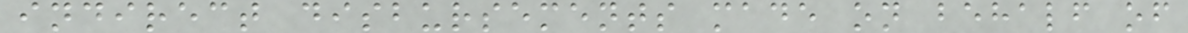indirect disbursements made on behalf of
